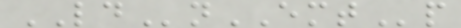LDnEMTp
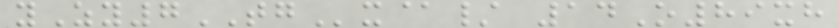yZy7TGx@/ 14O89xh
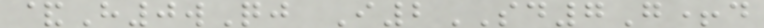&H0wQj I2SD7G+d
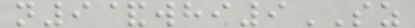n9&whi9SZ
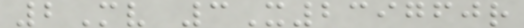2Mv 3X239760r
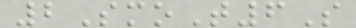2SmoT6S
